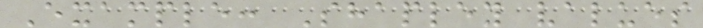Example: Shapley values
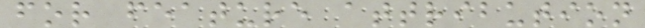for feature attribution
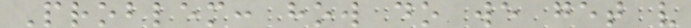Problem: how do we get v
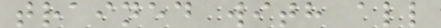trained with all
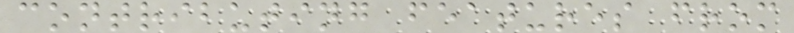contributing features from
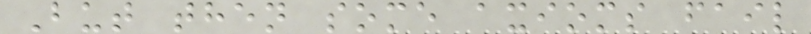But then some axioms fail
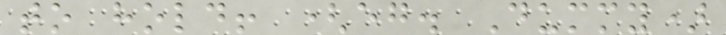to hold! (eg. Dummy)
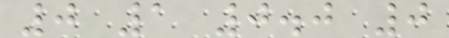0 1 0.0 0
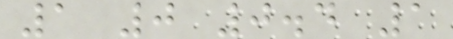1 0 0.4 1
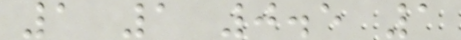1 1 0.5 1
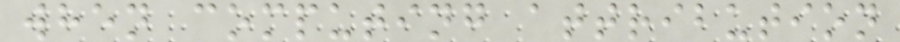when computing attribution
